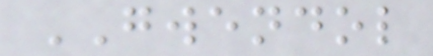GWENDOL
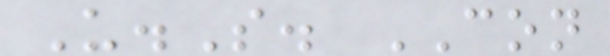U.S. CON
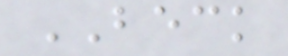BECK
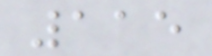115
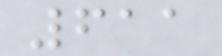611
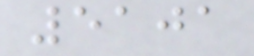5101
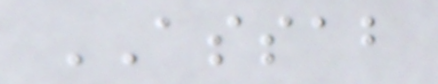ASSAB
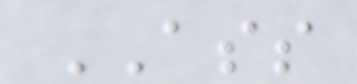ASS
